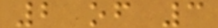2 of 3
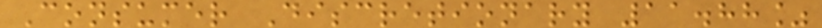Consumer Discretionary 11.88%
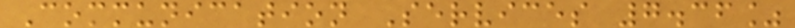Communication Services 7.36%
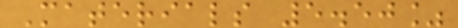Materials 5.50%
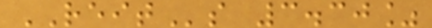REITs 3.30%
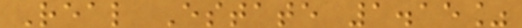Real Estate 1.15%
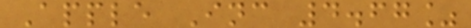Apple Inc 4.67%
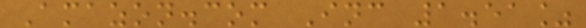Amazon.com Inc 1.51%
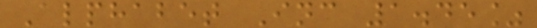Alphabet Inc 1.45%
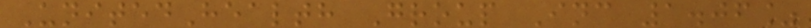UnitedHealth Group Inc 1.06%
